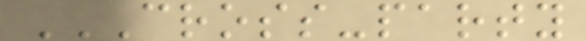CROSS-PARTY
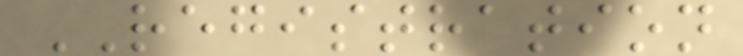REGISTRATION
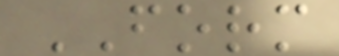FORM
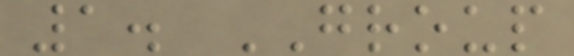1. GROUP
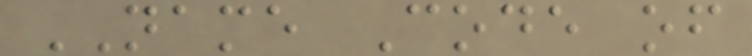NAME Code of
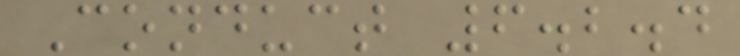Conduct 6.2.4
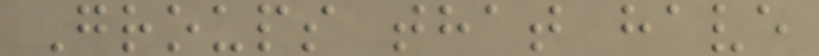Groups that have
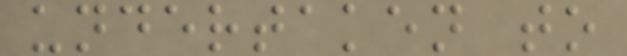undertaken to
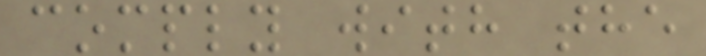comply with the
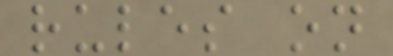rules on
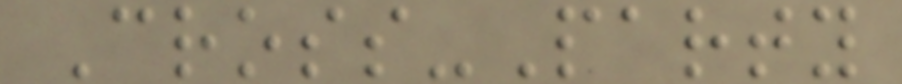Cross-Party
